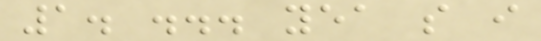1. ... yea so i
